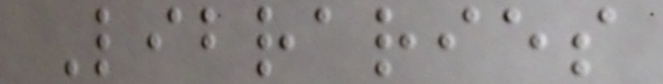Libraries
